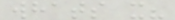whats x?
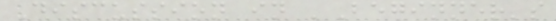Discussion in 'Beginner's
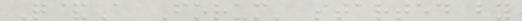Q&A Forum' started by
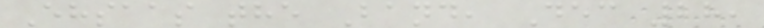Ehsaas the Band, Dec 28,
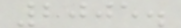2005.
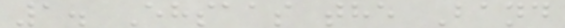1. Ehsaas the Band
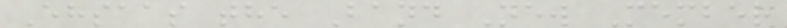Ehsaas the Band New Member
